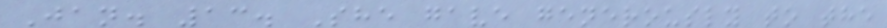Jan. 13. She gave generously to the
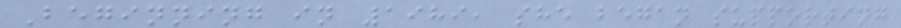Beginning in 1989, she began supporting
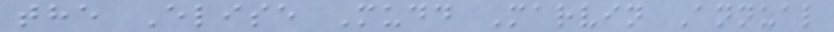the Elise Mudd Marvin Annual
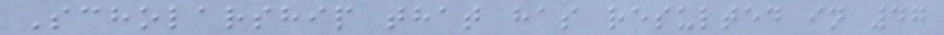Scholarship that has resulted in 47
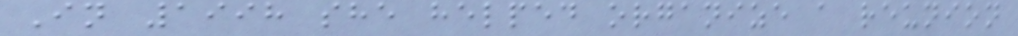In 1998 she helped organize a reunion
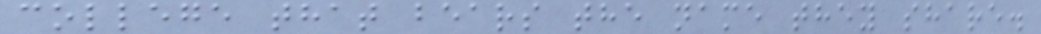college that bears the name they share.
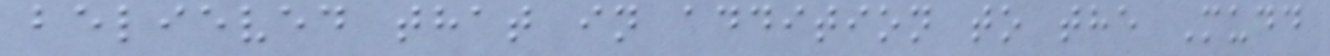believed that in addition to the Mudd
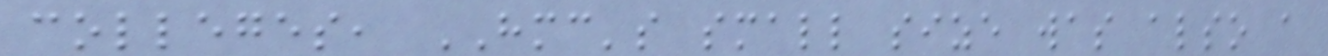colleges, HMC's small size was also a
